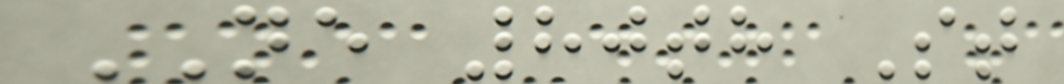NE 80th St
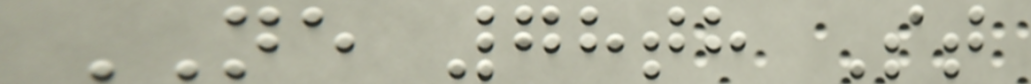NE 78th St
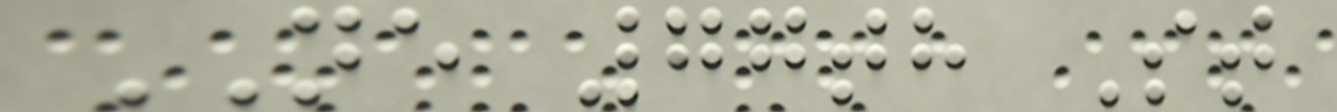NE 77th St
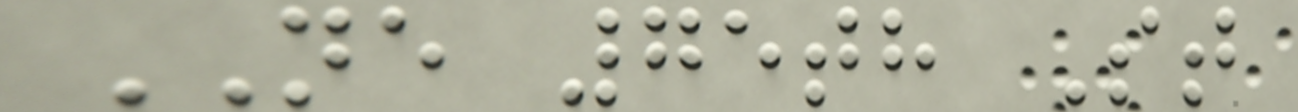NE 75th St
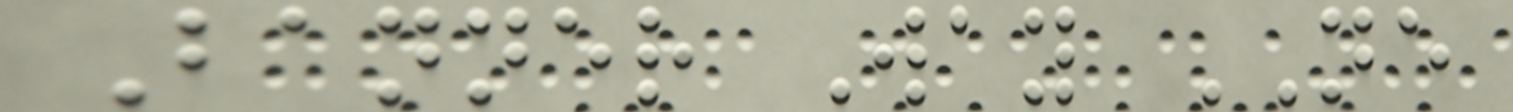Banner Way NE
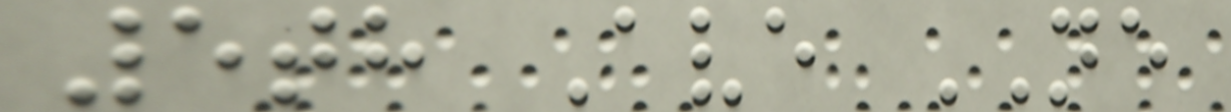5th Ave NE
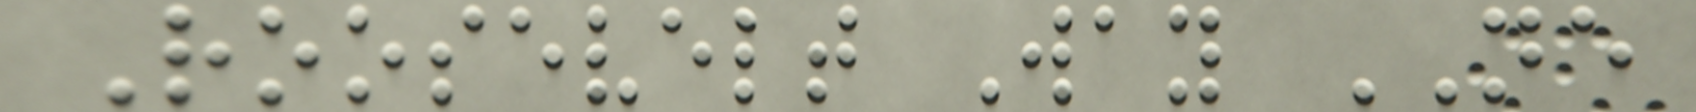Roosevelt Way NE
